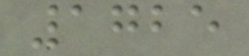1725
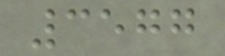3577
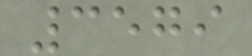3579
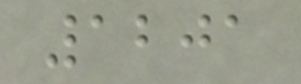1201
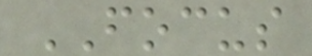FOCUS
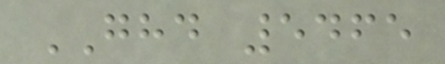GHD 5465
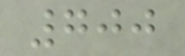700
